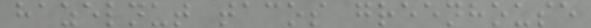hazelnut tacos greenhouse
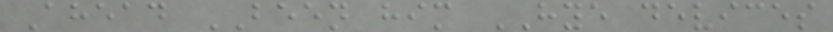Ahead BEEN him HYE devices
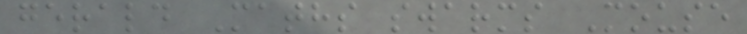gerald Maths swarms Mouse
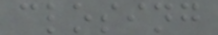closing
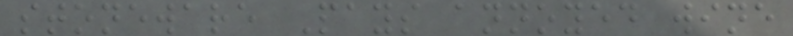stoneware Pays annoyed wine
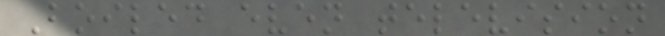Boiled even television
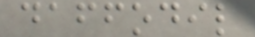daffodil
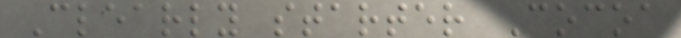Clearly starter Cocoa
